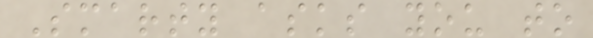Smarty asks you to
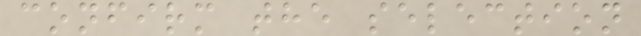confirm the selection
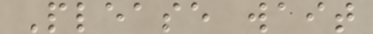Please wait
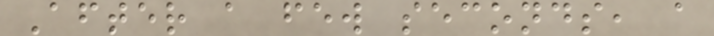After a few seconds, a
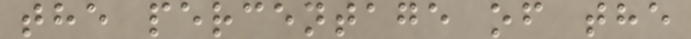the percentage of the
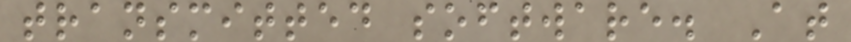transmitted software. At
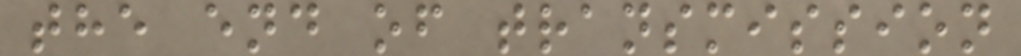the end of transmission
